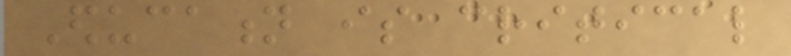Education is critical
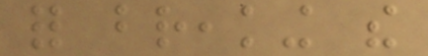for breaking the
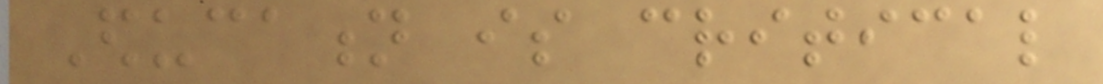Education is critical
